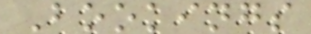Bookings
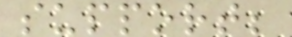support;
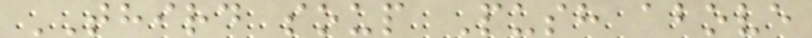THIRD soup Push above
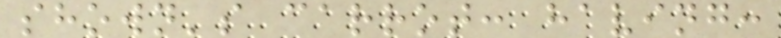shown's carrot: having:
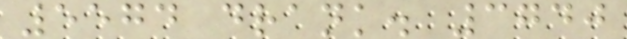5574 drank. 3740
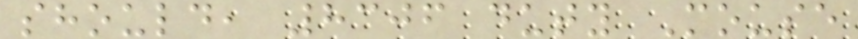should, 8306 duty Mouse
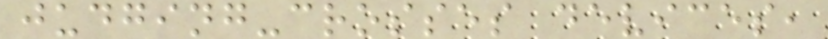judging-crosses devices,
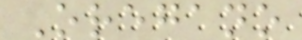Oregano
